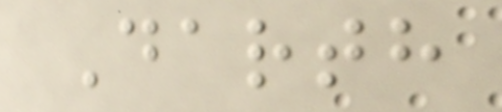Darth
